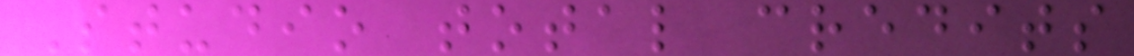Studio total credits
